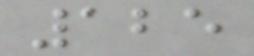125
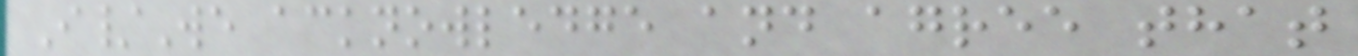I/We acknowledge and agree that
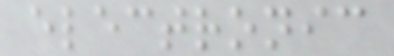electronic
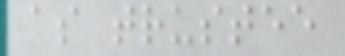as trustee
